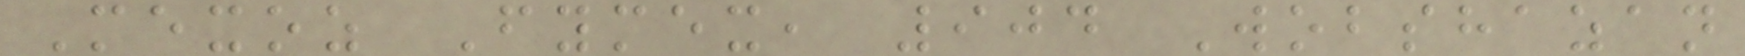Mexoz Fymex, 904 Wobshazan
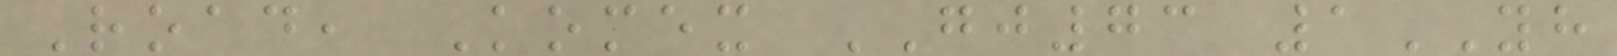Road, Komex GJ73 1YH
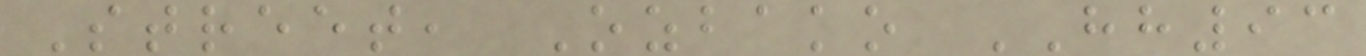Street, Ozbako HH93
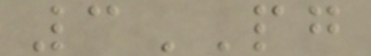3PG
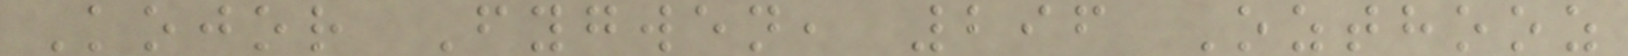Kojor Fygwen, 296 Ozthooz
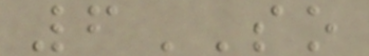6SO
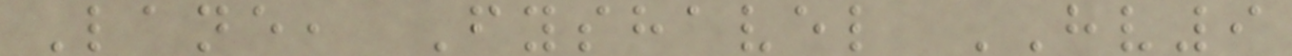Lane, Fyshavel HV9
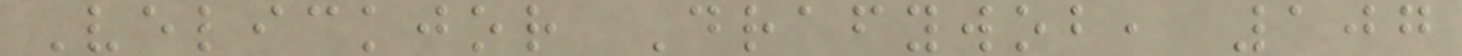Velickjor Drafywob, 107
